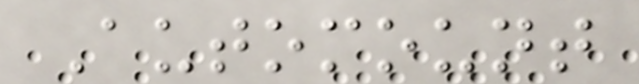Automount
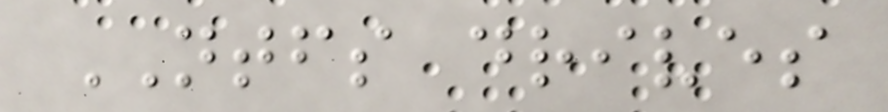NTFS drives
